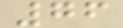76
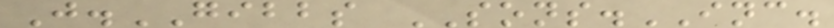J.GIBBS SONS.INC.
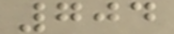704
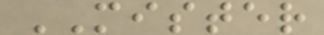MISTER
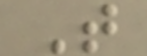T
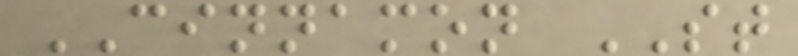CINNAMON ST
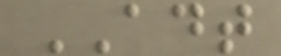ADT
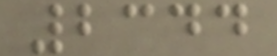2344
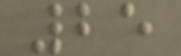25
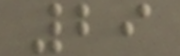29
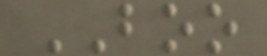BOO
